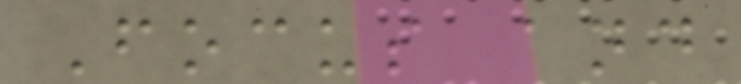Focus and
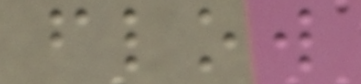flow
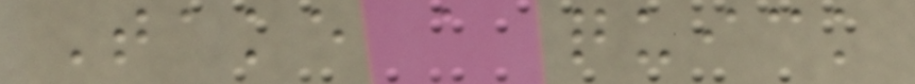Take a quick
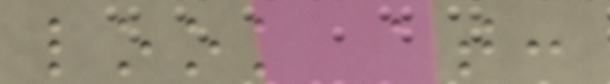look at:
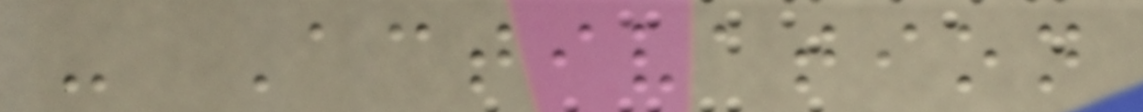- Activation
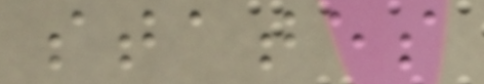states
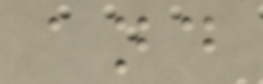and
